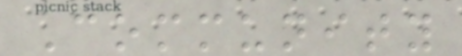Community
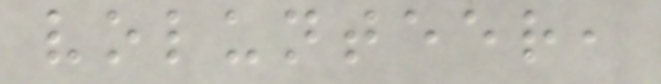volunteer,
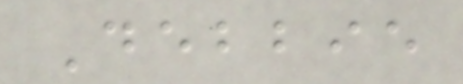Debbie
